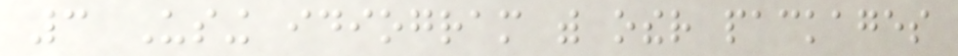3 Using idiogram with other packages
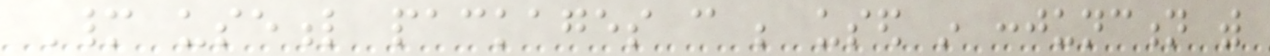Many useful packages can be used in conjunction with
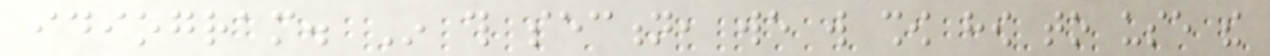idiogram. In this section, we will show how to use the
